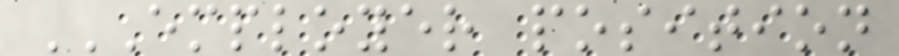EMPLOYER POSITION
